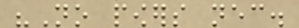"No powers necessary.
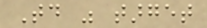Today was target
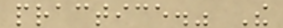practice." The
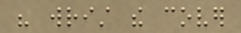his wrist the cover
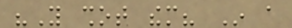"You shot them? In a
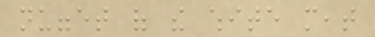nugget of the white meat
